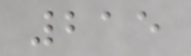215
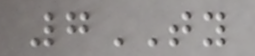7TY
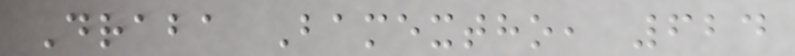Draba Bamextho, 624
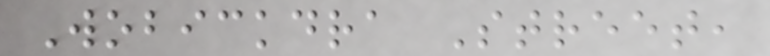Wobickdra Street,
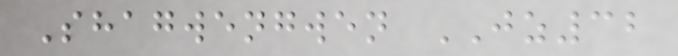Shagwengwen JZ32
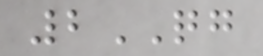2QG
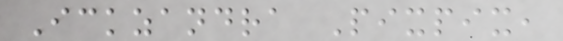Ickzandra Pixpix,
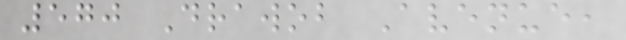570 Drawob Avenue,
